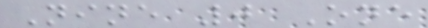Nine 0 One
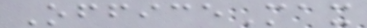OfficeMax
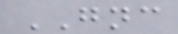GNC
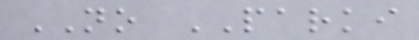NO PARKI
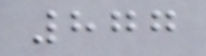877
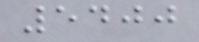5400
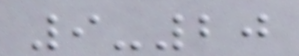9-20
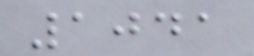1041
